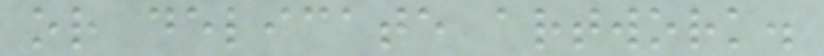or delicate artwork.
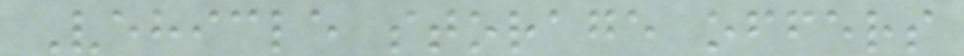Vehicle storage offers
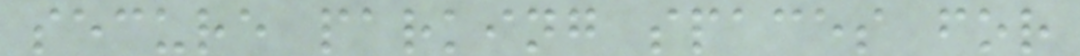secure parking spaces for
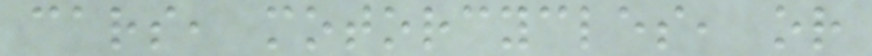cars, motorcycles, or
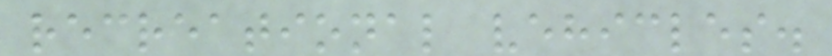recreational vehicles.
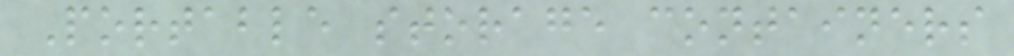Portable storage containers
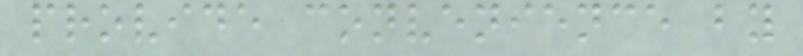provide convenience by
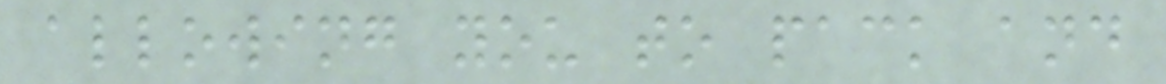allowing you to pack and
